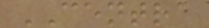CENTRA
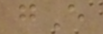gE
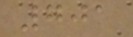701
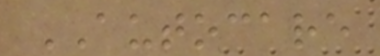AUTOCARE
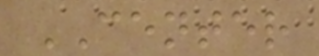CENTER
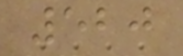520
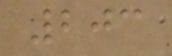203
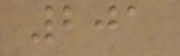201
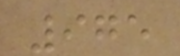975
